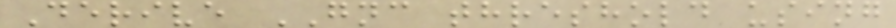Derive GNC threshold using
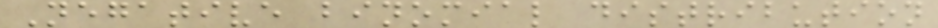Negative binomial distribution
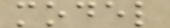model
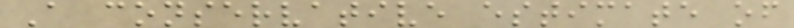A conservative estimate of
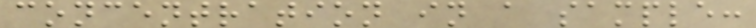concentration in a sample:
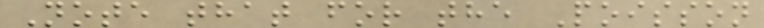Note that for the Poisson
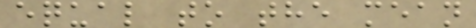equal to the mean
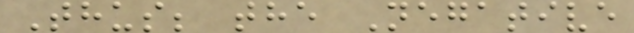Thus; the Negative
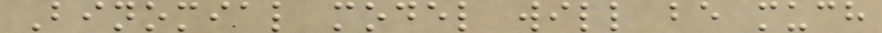Binomial model will be much
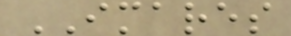IMARES
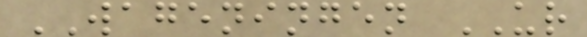WAGENINGEN UR
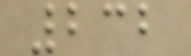232
